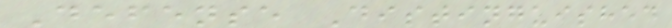Defense Distinguished
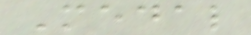Medal
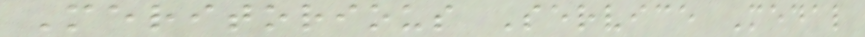Meritorious Service Medal
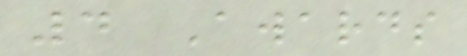4 Awards
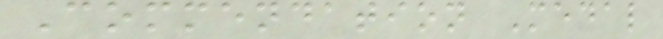Commendation Medal
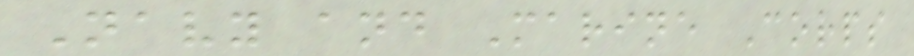Navy and Marine Corps
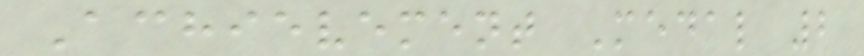Achievement Medal 2
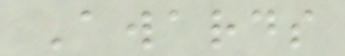Awards
